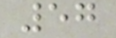57
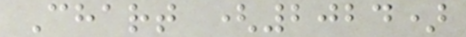Chart (2024)
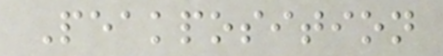Peakposition
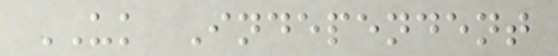UK Independent
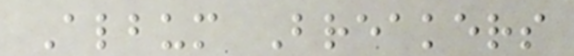Album Breakers
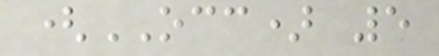(OCC) 5
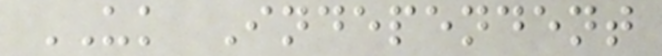UK Independent
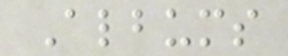Albums
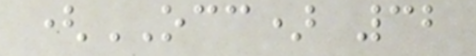(OCC) 32
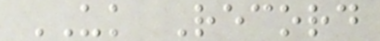UK Record
